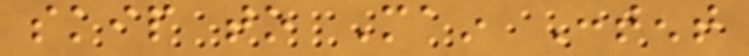skip to Main Content
